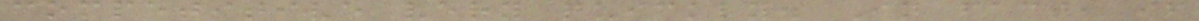competitive very quickly. In fact, if
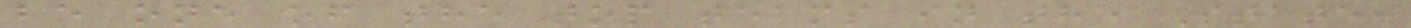be one of the top teams in the State.
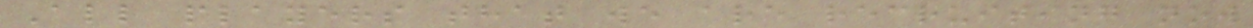All players that we are recruiting now
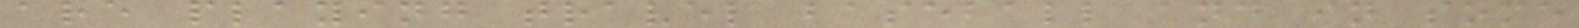are playing travel baseball and in some
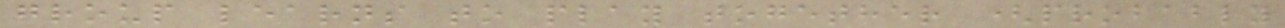group learns to play together (probably
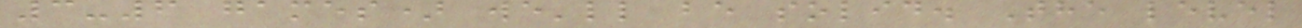3-6 games) we'll be solid. The level
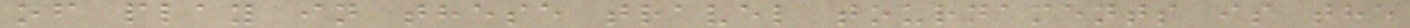of play in these travel tournaments is the
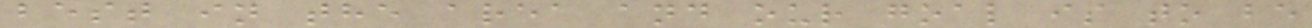best in the area and our goal is to be
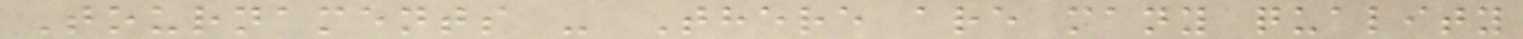Tournaments - There are many quality
